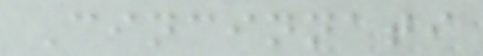Cincinnati
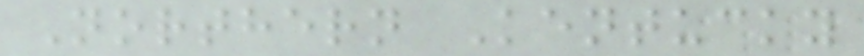Northern Kentucky
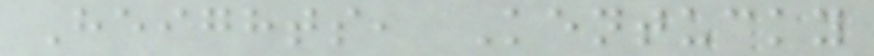Heights, Kentucky
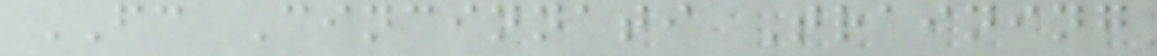FC Cincinnati Training
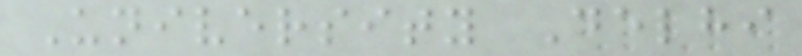University Delhi
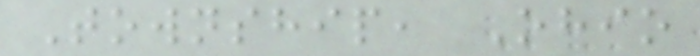Township, Ohio
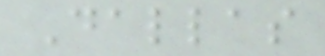Dallas
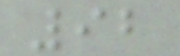92
